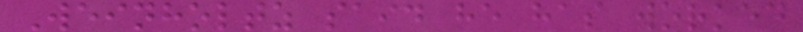Weinholtz said he has worked
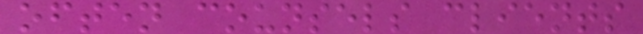often counsels clients
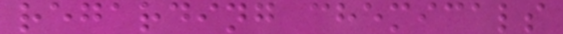regarding chemicals
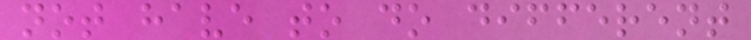not have to do different
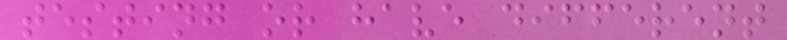testing or have different
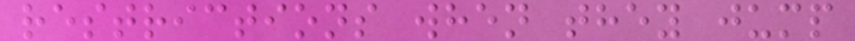restrictions when they jump
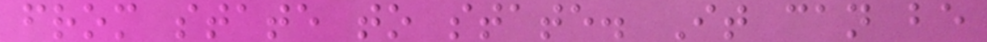from state to state. It can be
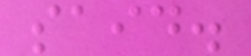said.
